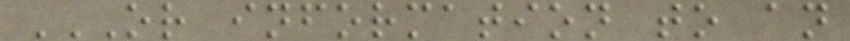OR INFORMATION TO AN
